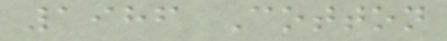1986 Cotton
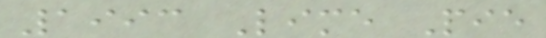1993 Lime Pie
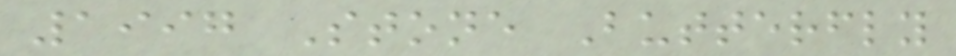1997 Stone Butterfly
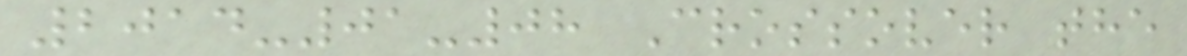2014-01-08 Crossover the
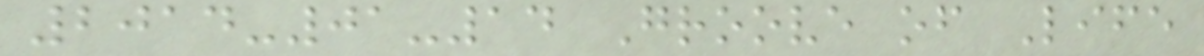2014-01-14 Groove of Life
